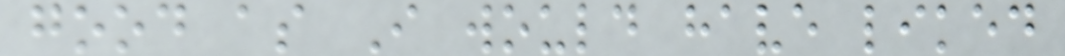good as I would have liked
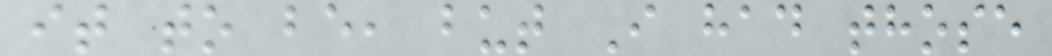it to be, but I had those
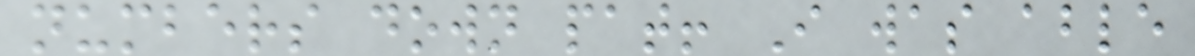numbers down pat! I was able
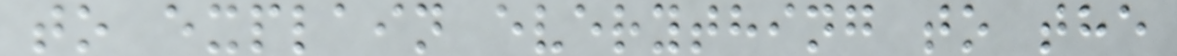to explain everything to the
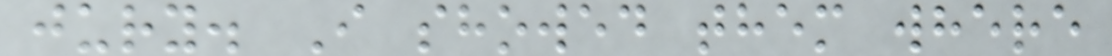jury. I showed them where
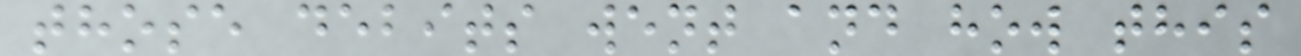those debits went and how this
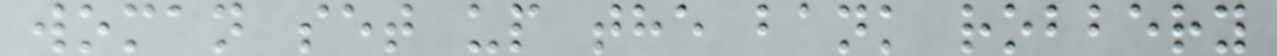woman set up the bank robbery
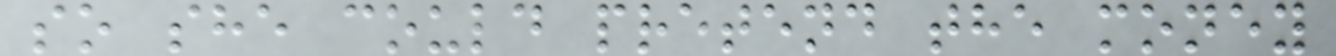so she could pretend the money
